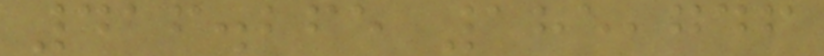416.265 185,746
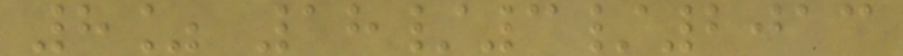8% 18/3/2013
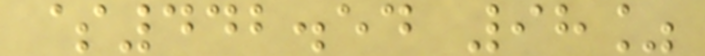$442.54 98%
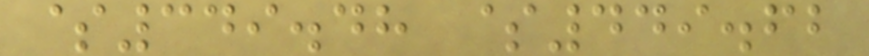$349.48 $449.62
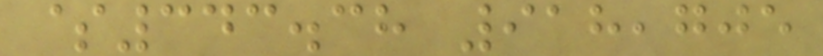$343.38 918,705
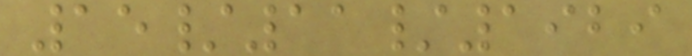15/11/1929
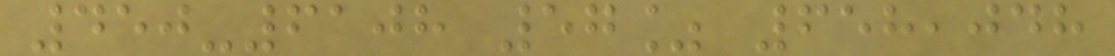450-6108 57% 658,048
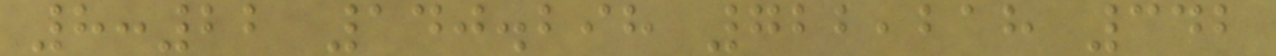8:22 140.298 722,218 342
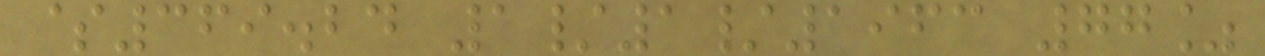$369.24 1/1/1963 77%
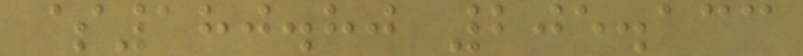$180.80 205.133
